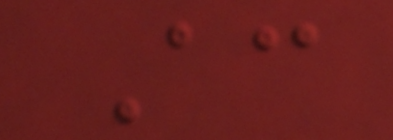According
